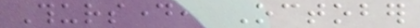Thursday, October
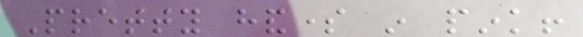Pretty handsome in pink!
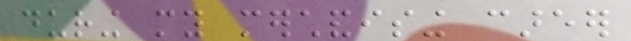during my merchandising career
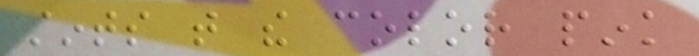stints that the color pink
